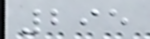295
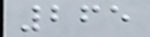265
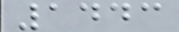1443
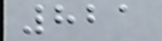821
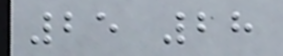25 28
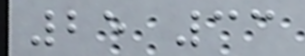25 33
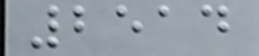2514
